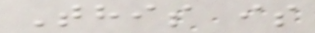This is
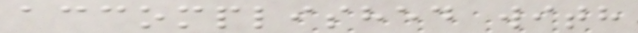accomplished with
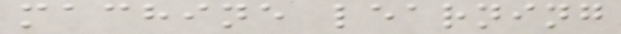machine learning
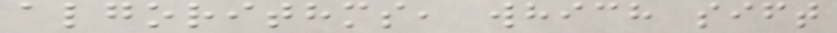algorithms, which sift
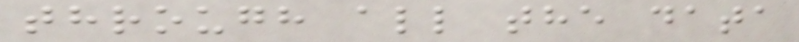through all the data
